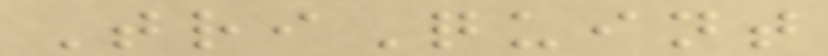TriQuint
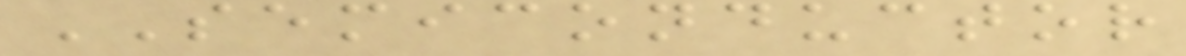SEMICONDUCTOR
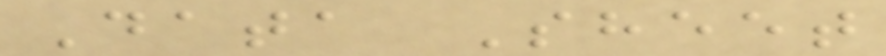Data Sheet
